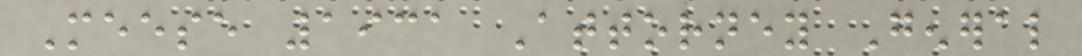Meese 1931 Attorney General
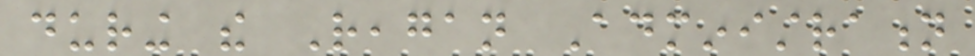during the Reagan Administration
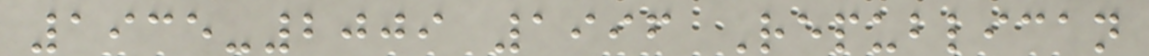1935-2009 1996 Republican
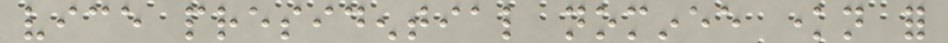vice presidential nominee known for
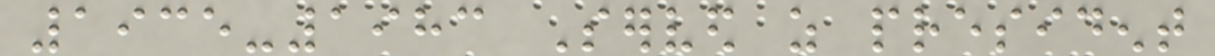1935-1983 Served as president
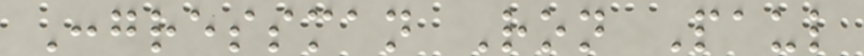Congressman Ron Paul
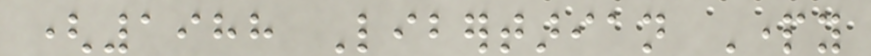(1988 Libertarian Party
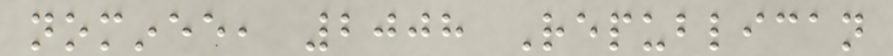nominee, 2008 Republican
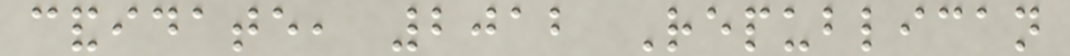candidate, 2012 Republican
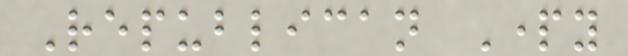Republican Party
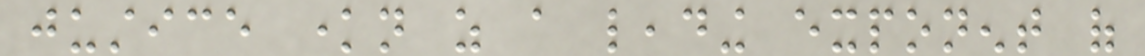justice known as a leading exponent of
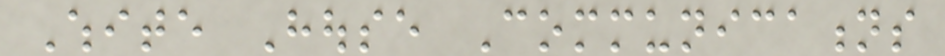White House Communications
